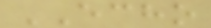ECHO
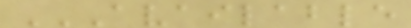AVAILABLE
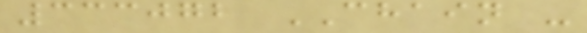333072 CHAIN -
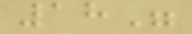18"
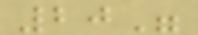20"
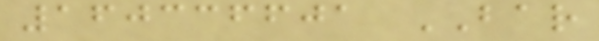160336601 BAR
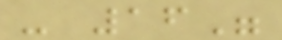- 16"
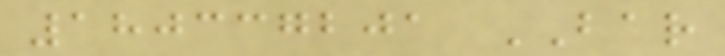180337201 BAR
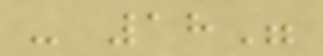- 18"
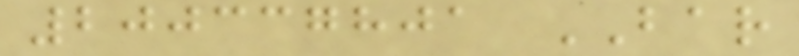200337801 BAR
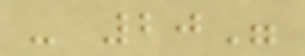- 20"
